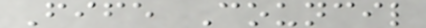Fife Council
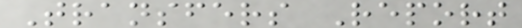Transfers Report
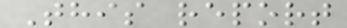This report
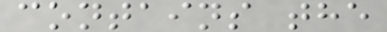contains the
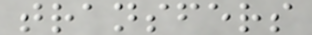transfers
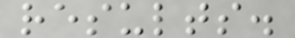results.
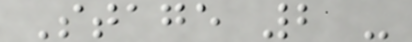Stage 2 -
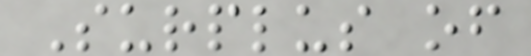Surplus of
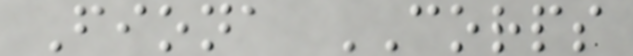Fiona CORPS
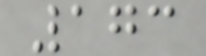173
